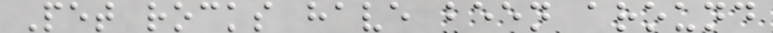Pet rocks have been around
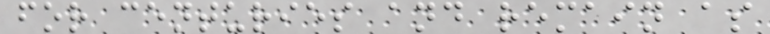for centuries and remain as
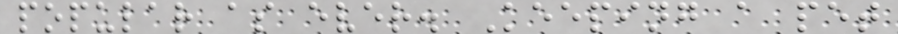popular as ever. Keeping a pet
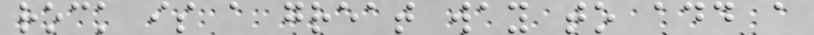rock is a great way to add a
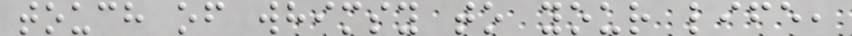touch of whimsy to your life,
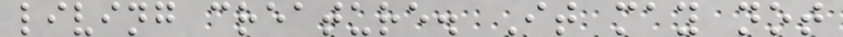living creature. It may not
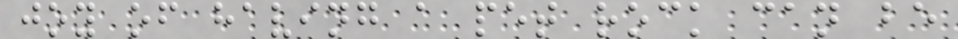joy of having a pet rock can be
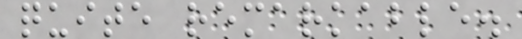quite remarkable.
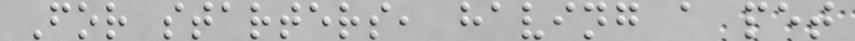For starters, having a pet
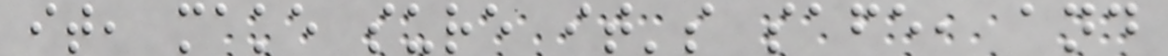it, make sure it's safe, and
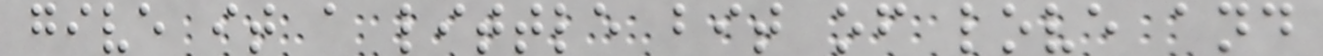give it a little bit of love and
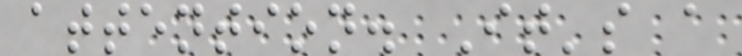attention. It's a
